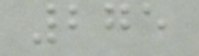275
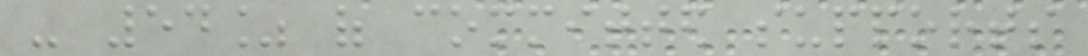- 54% of committed supports
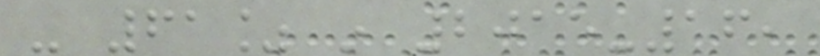- 61% in 2015-16,
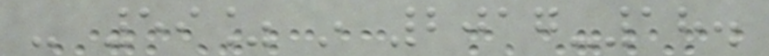- 59% in 2017-18.
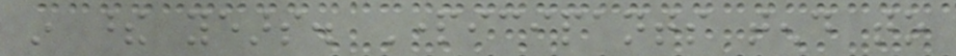in these years. Participants tend to
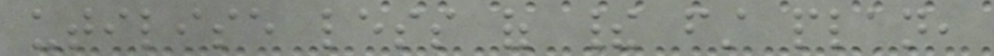utilise less of their first plan,
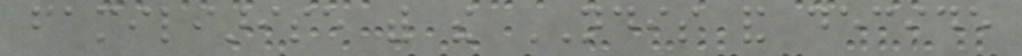familiarise with the NDIS and decide
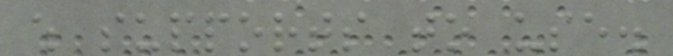which supports to use.
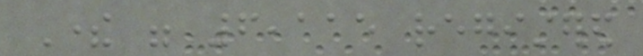There were 6,115 registered
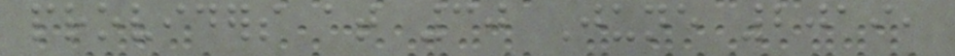providers at 30 June 2019,
